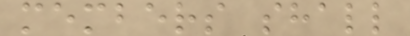members shall
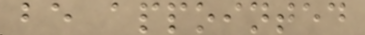be appointed
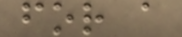for a
